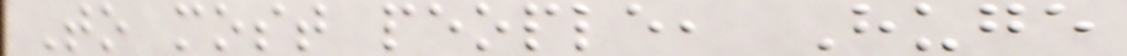To most people, Huge
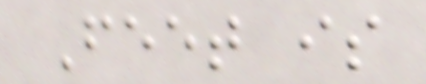Feet is
